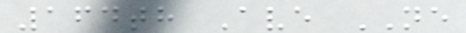164th Ave NE
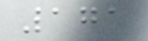171
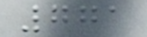771
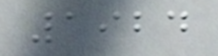1924
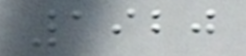1920
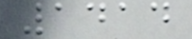1414
